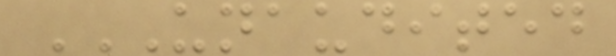UNAUDITED
